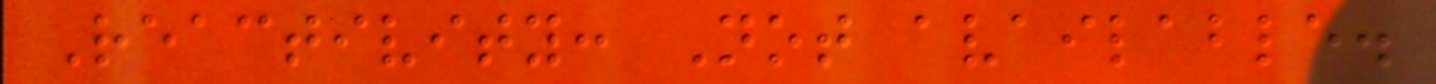Reactivity: Not available.
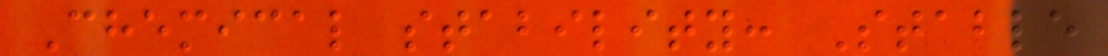Chemical stability: Stable
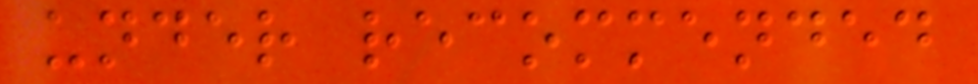under recommended
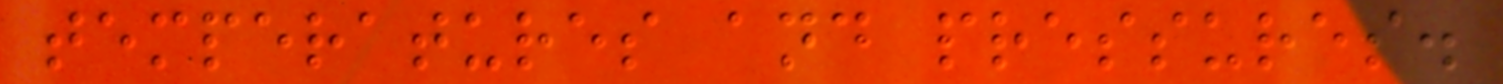temperatures and pressures.
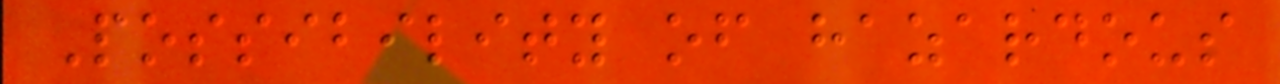Possibility of hazardous
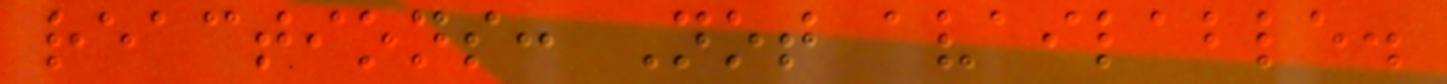reactions: Not available.
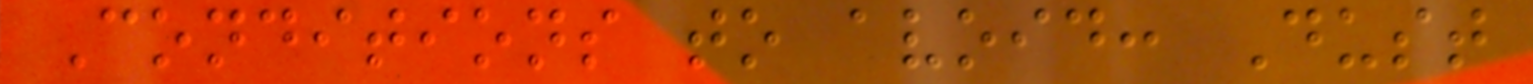Conditions to avoid: Dust
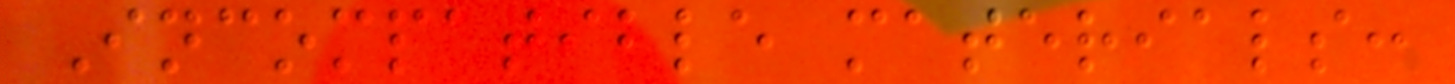Incompatible materials:
